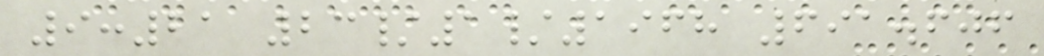9:21 23/1/1968 691.606
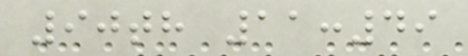90th 11:49
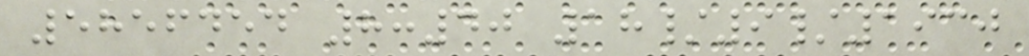5856454 8:40 18/9/1930
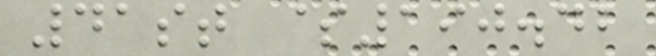41st $190.42
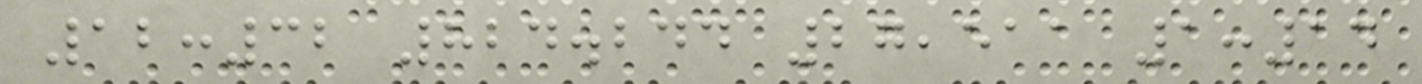12:32 824.244 27,511 1:14
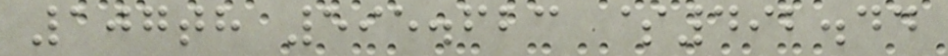107th 595.623 $492.44
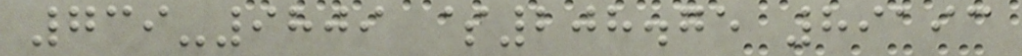739-9809 $208.75 89193
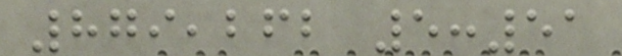879,262 5:51
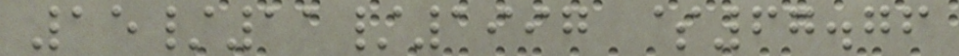15/11/1997 $67.76
